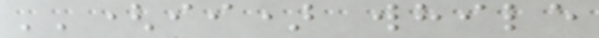''(ii) while
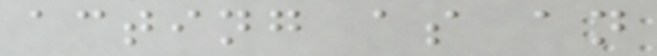acting as an
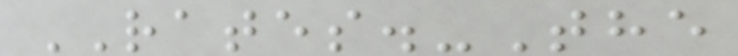RATES.-The
